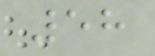58
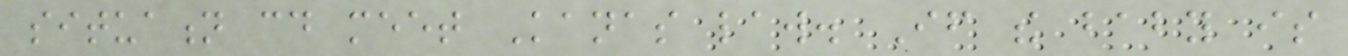situation could meet Kanas law. If the baby is
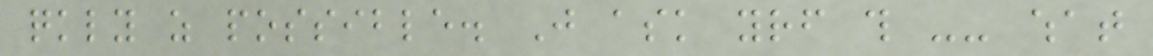quickly as possible. Just ask yourself this -- what
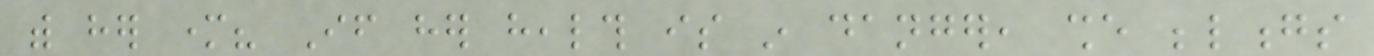with her mother? If her health is in danger, she belongs
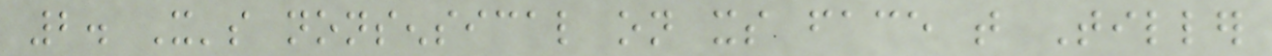2. It's nonsensical on its face that Tiller
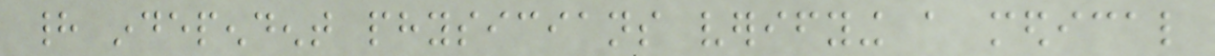had independent physicians verifying a medical
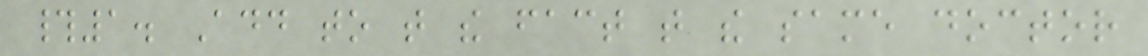#1. Add to that the fact that the same doctor
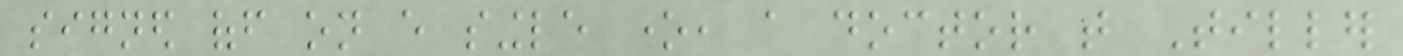signed off on every single one, a doctor that Tiller
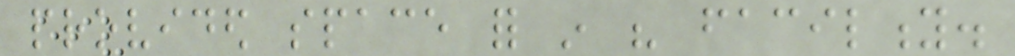provided space for in his facility.
